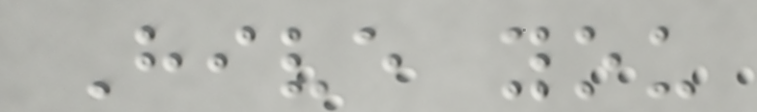Hive you
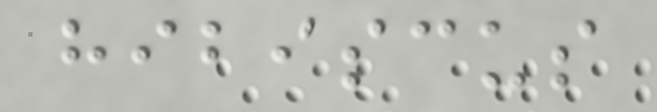hibiscus
